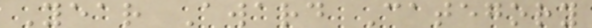Year Award Category
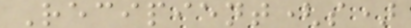Recipient(s)
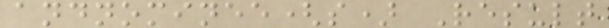andnominee(s) Result
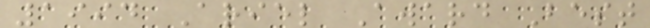1994 Ariel Award Best
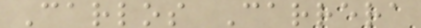Carlos Carrera
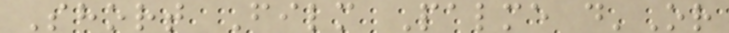Short Film Palme d'Or
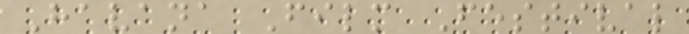Havana Film Festival
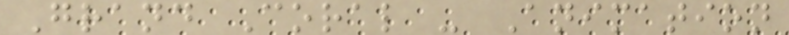Grand Coral - Animation
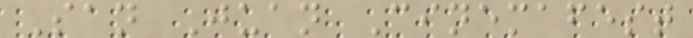San Juan Cinemafest
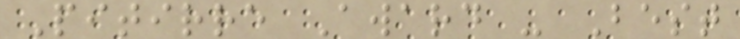Pitirre Award - Best
